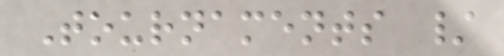Tournaments /
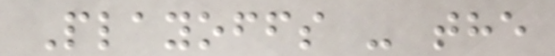Playoffs - the
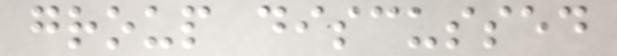group discussed
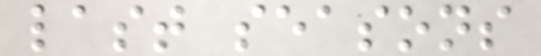last seasons
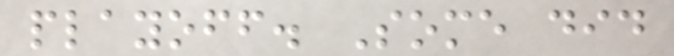playoff. Some did
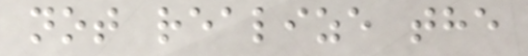not realize the
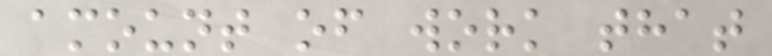amount of work that
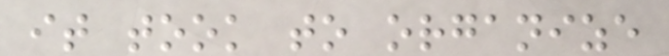it took to organize
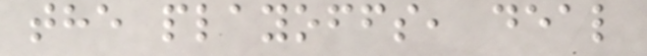the playoffs, deal
